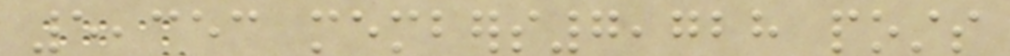5,353 members7,728 posts
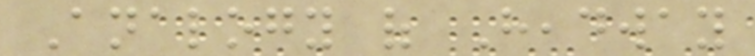Analogy of Headway
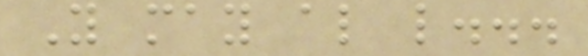You may also like...
